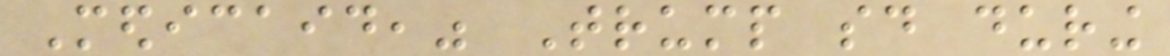Medicaid," Trump said during
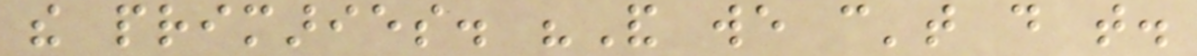the primaries. "And we can't do that.
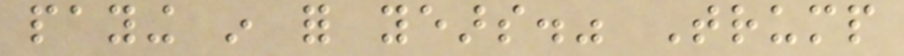paying in for years." Trump
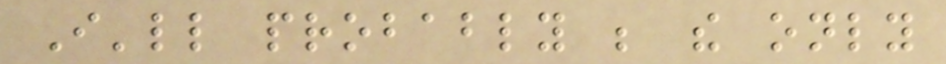I'll probably be the only
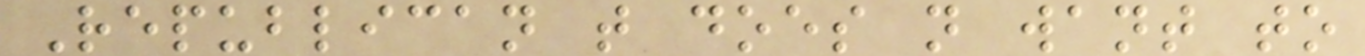Republican that does not want to
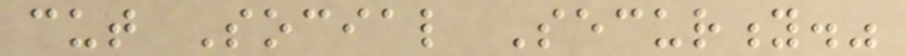cut Social Security."
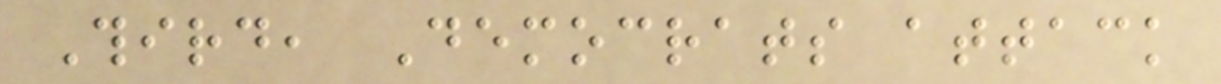Third, Democrats attack
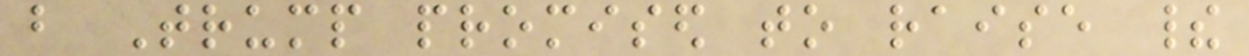but Trump promised to raise their
